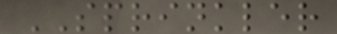SPRINKLER
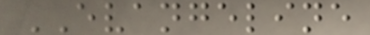EVANGELINE
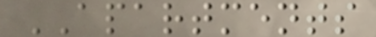APARTMENTS
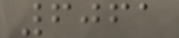6061
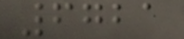6721
